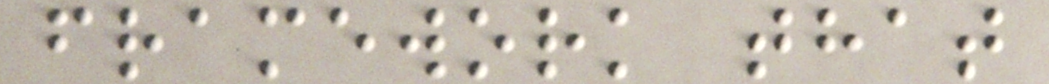framework that
